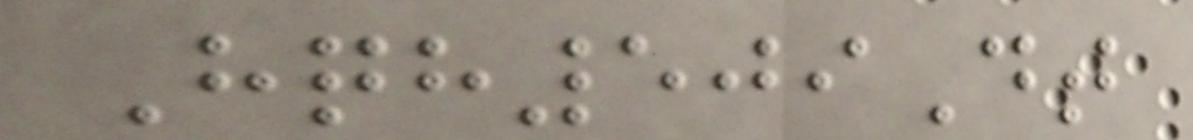Hqh509Dt
